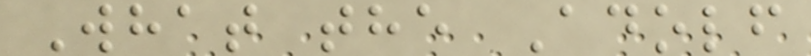What the Adolf
